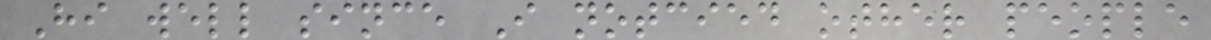Hi well since I notcied other people
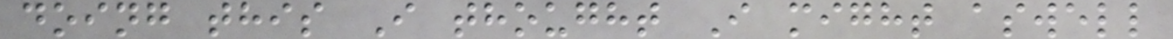doing this I thought I might aswell
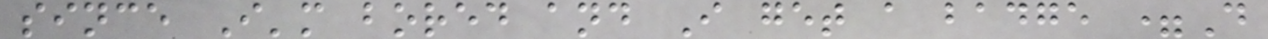since I'm bored and I get a badge =D
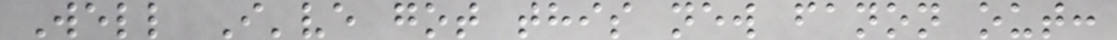Well I've got this new fanon out:
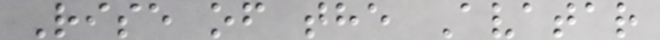Rise of the Avatar
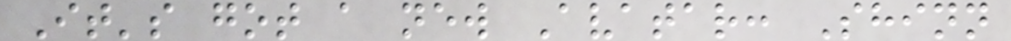It's got a new Avatar: Shinn
